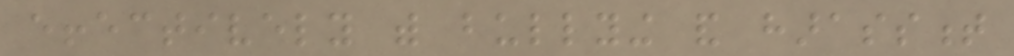effectively with bullying and harassment
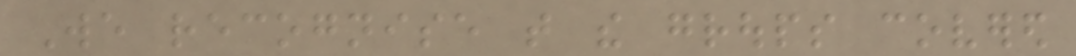We recognise that the groups covered
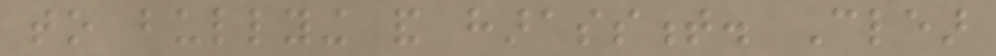to bullying and harassment. Clear
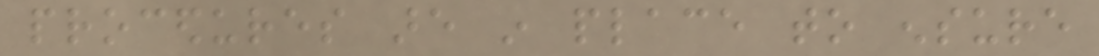procedures are in place to ensure
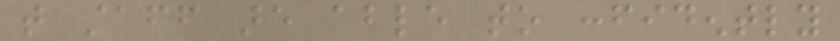that staff are able to confidently
